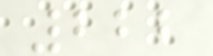222
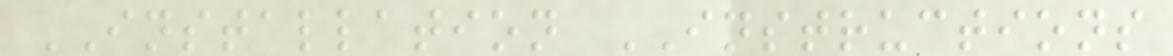INSTALLATION INSTRUCTIONS
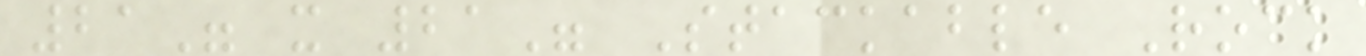21" x 21" Stackable Rock
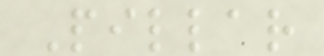Pillar
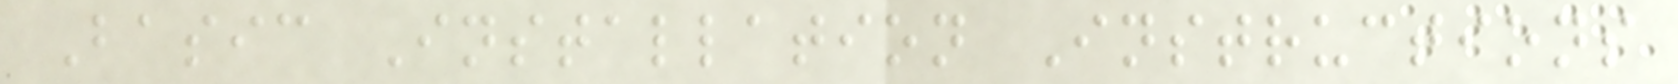Basic Installation Instructions
